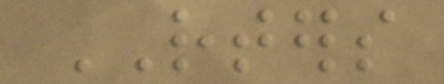RTERS
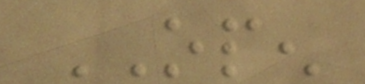OPEN
